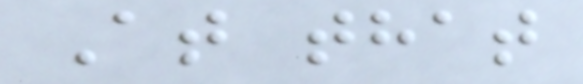At that
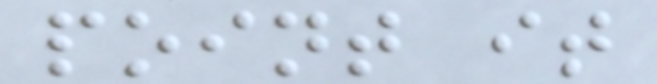point it
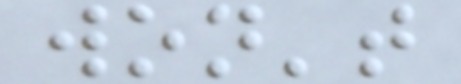won't
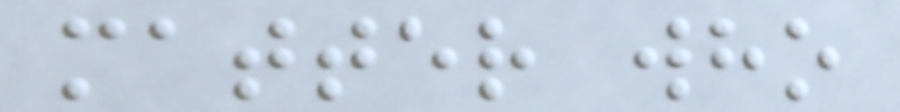matter who
